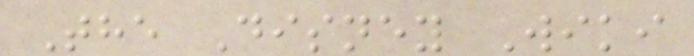The Disney Wiki
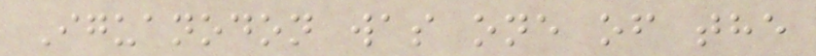Iguanodon was one of the
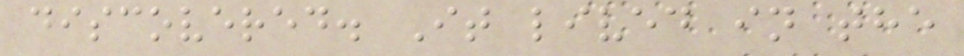discovered. It lived in the
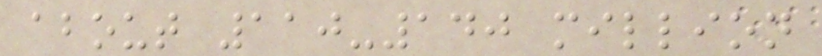about 110-140 million
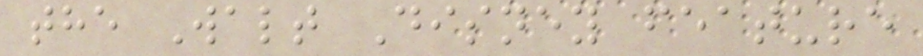the Walt Disney feature
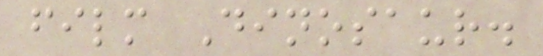film Dinosaur.
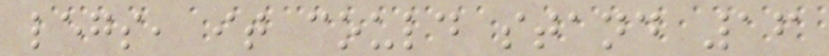legs, it could stand 16
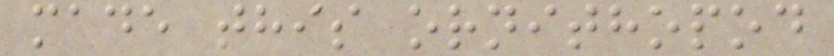made this ornithopod
